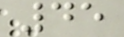45
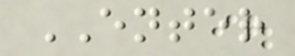ENTER
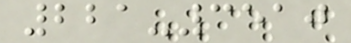221-3510
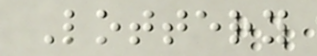Lottery
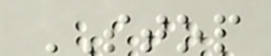STOP
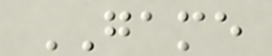GAME
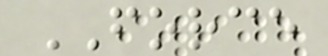FORCE
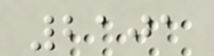2101
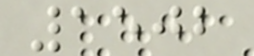1502
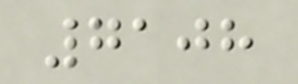7108
